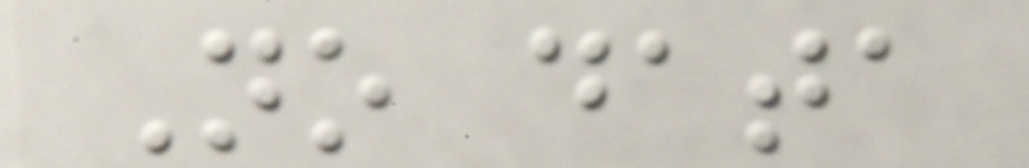No data
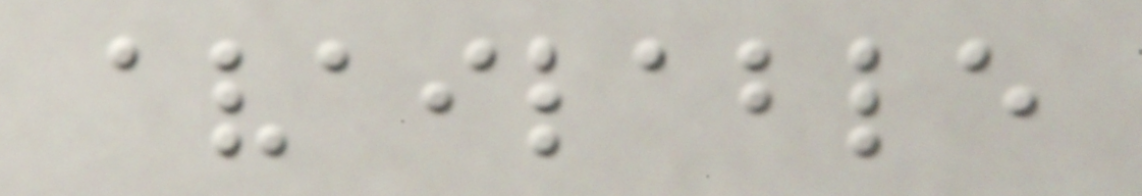available
